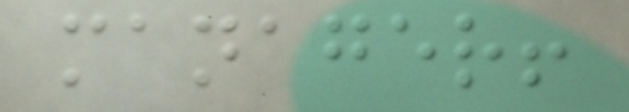manager!
